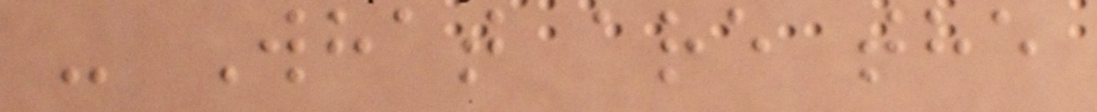- What are the
